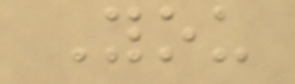You
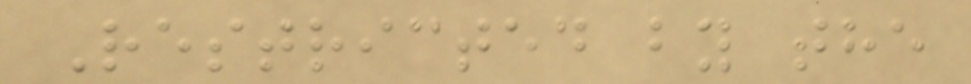Restricted by the
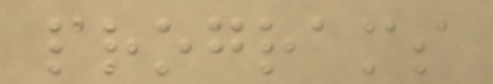programs
